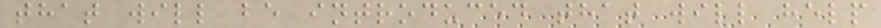that will be introduced that will help
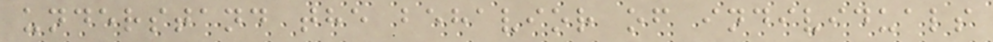understand the behavior of individuals
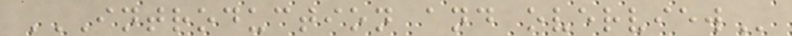INTRODUCTION AND OVERVIEW
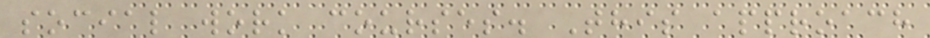social work courses. This approach
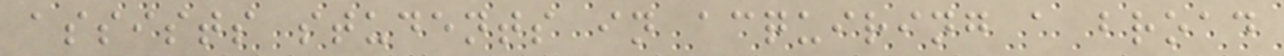assists students in acquiring a broad
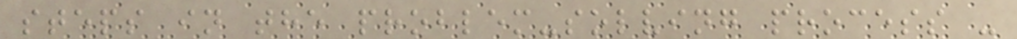steps in the problem-solving process -
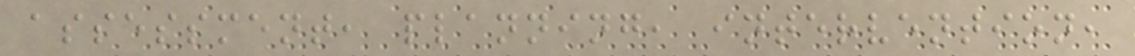assessment, planning, intervention,
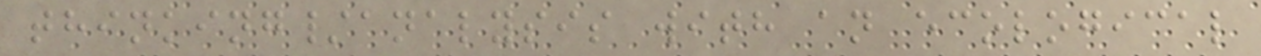thinking/analysis with an ecological
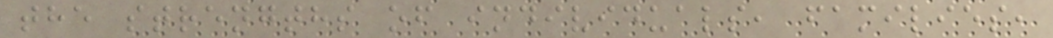the strengths of individuals, families,
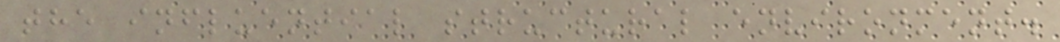the influential structural environment.
